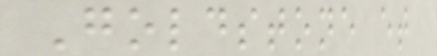Goldstone et
